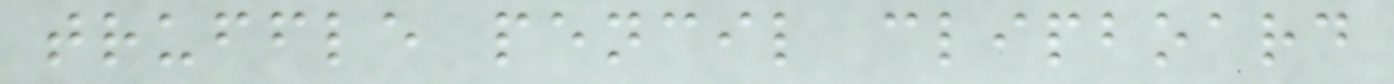truffle pencil clipboard
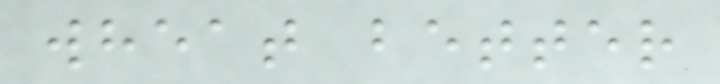wheat better
